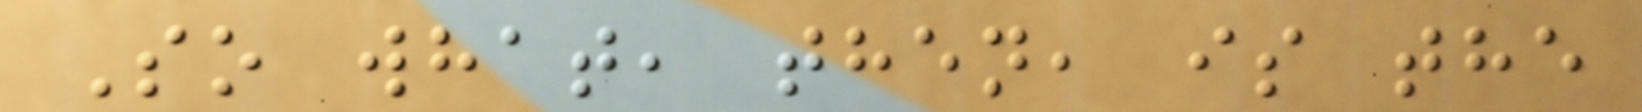So what, then, is the
